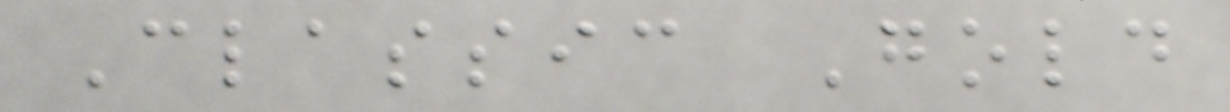Classic Gold
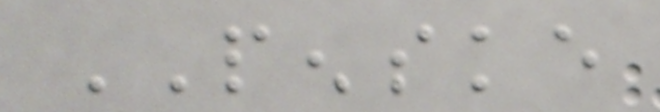PENSKE
